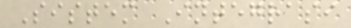Sistem Integrasi
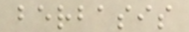berbasis
